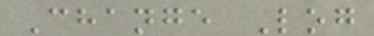Change Log
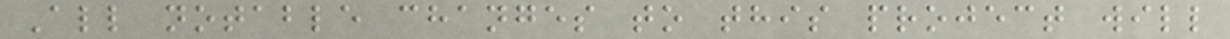All notable changes to this project will
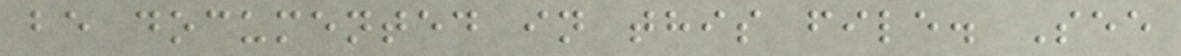be documented in this file. See
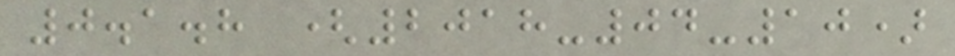0.1.8 (2018-04-10)
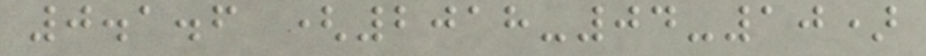0.1.6 (2018-04-10)
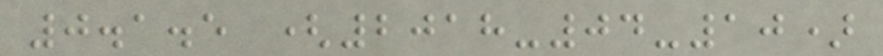0.1.5 (2018-04-10)
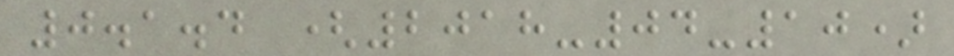0.1.4 (2018-04-10)
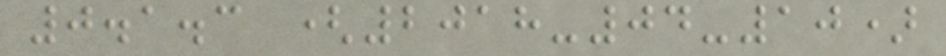0.1.3 (2018-04-10)
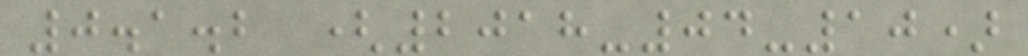0.1.2 (2018-04-10)
